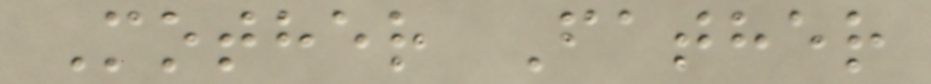Mother Father
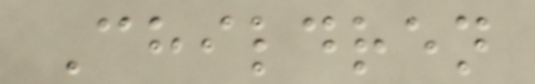Children
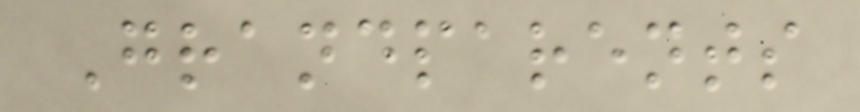Grandparents
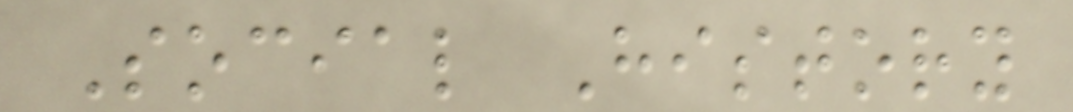Social History
